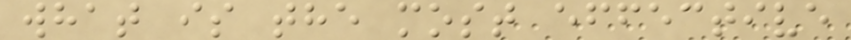what is the most effective
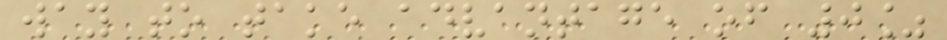way to take advantage of 0%
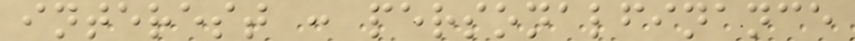interest : personalfinance
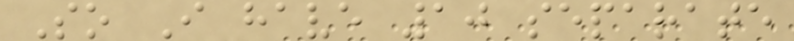So I have 10 separate
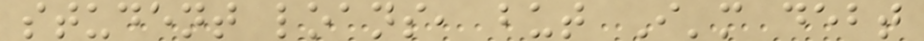student loans, but I'm debt
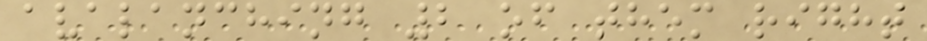avalanching 2 of them right
